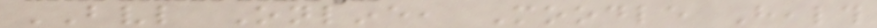BVL Online, Moodle Health
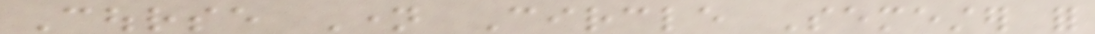Course Name Circle Semester for
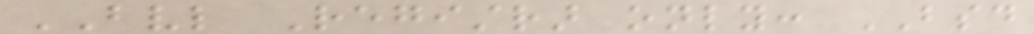BVL Registrar only: BSD
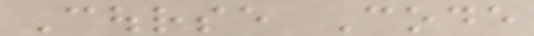Course Code
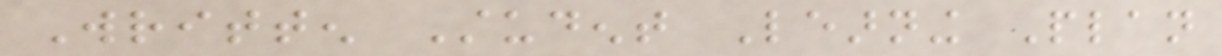Written Student Learning Plan
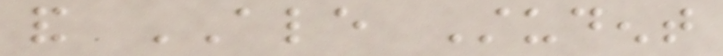and ALE Student
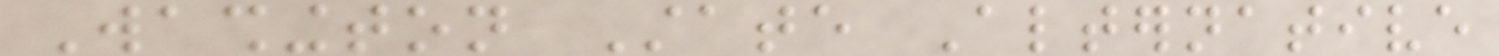Washington State Alternative
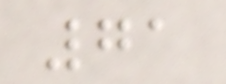71
